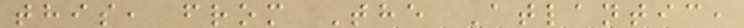this, from The Atlantic,
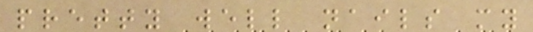pretty well nails my
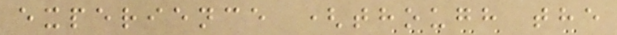experience (though the
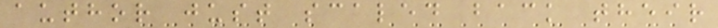author just scaled back their
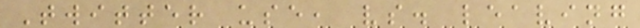Twitter use, vs. leaving
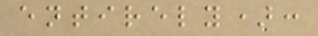entirely):
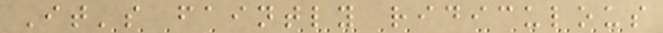It's faintly ridiculous
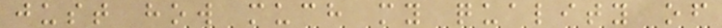just how much my quality of
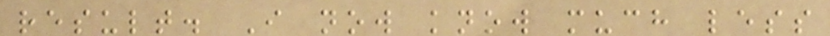result. I now know much less
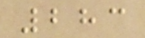283
